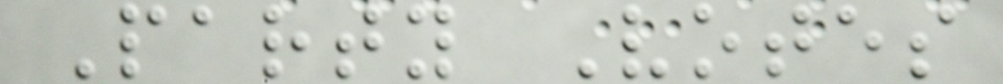Party Votes
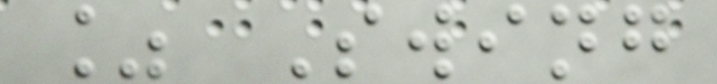% Swing
